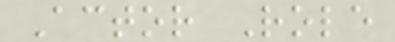Actor Role
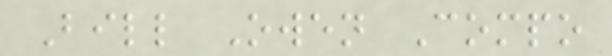Bill Owen Compo
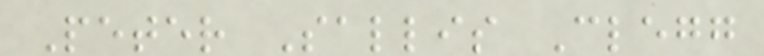Peter Sallis Clegg
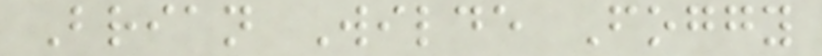Brian Wilde Foggy
